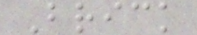Brick
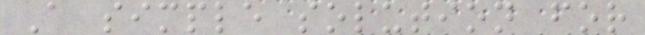A simple solution for
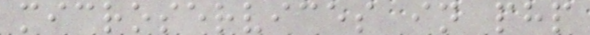microservices in php
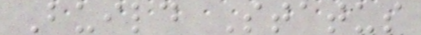Build Status
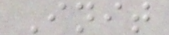Init
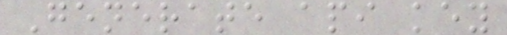Generate api key
